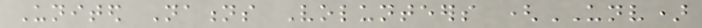United Nations Volunteers (UNV)
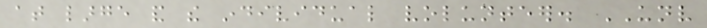at large and the individual volunteer. UNV
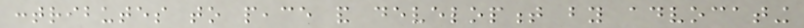contributes to peace and development by advocating
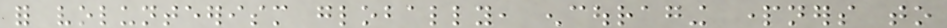for volunteerism globally, encouraging partners to
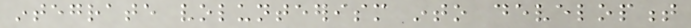integrate volunteerism into development
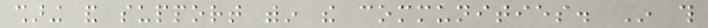sharing and support within the communities. In this
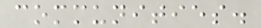communities.
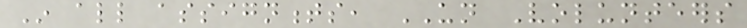In all assignments, UN Volunteers
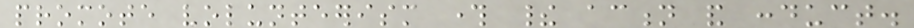promote volunteerism through their action and conduct.
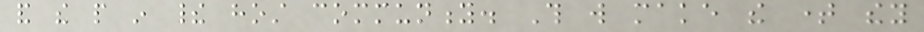and the people in their host community. This will make the time they
